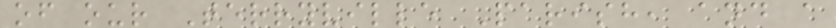of our Terryville Parish, and a
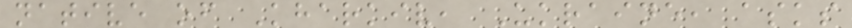native of Kharkiv, Ukraine, asks
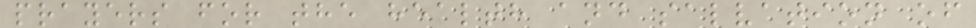prayers for the health and salvation of
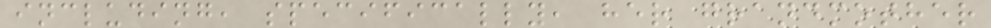including, specifically, her grandmother
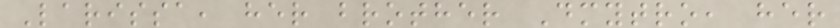Larissa, her brother Dmytro, her
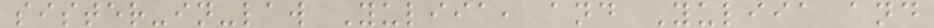sister-in-law Yuliia, and Yuliia and
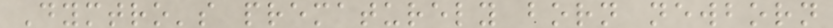Dymtro's prematurely born newborn
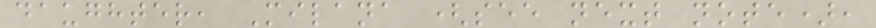daughter, Milana (see next note),
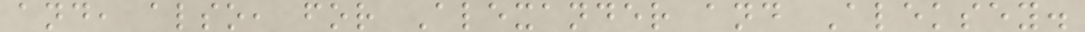and, also, for Alexander and Aleksey.
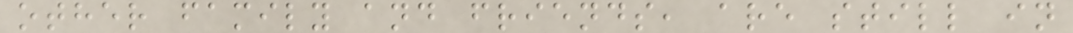other family and friends, are still in
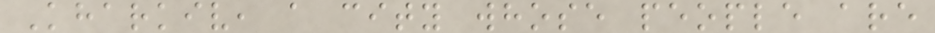Kharkiv, a city whose people are
